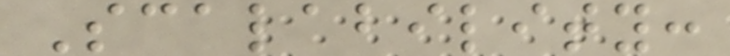Scalability:
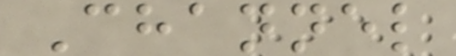Channel
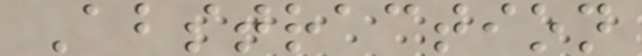Abstraction
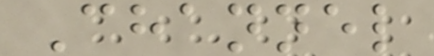Channel
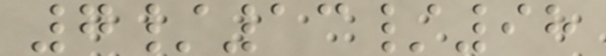7/13/98
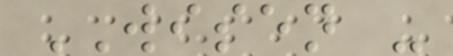WISEN -
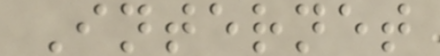Internet
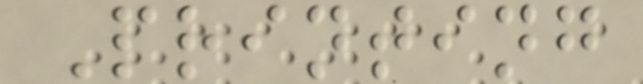Printing
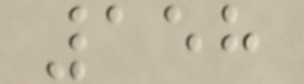158
